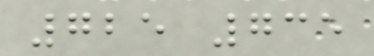725 735
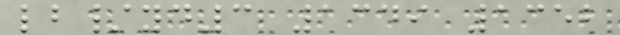lb/yd3 1349 1352
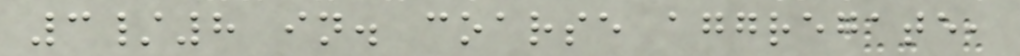3/8 in. coarse aggregate,
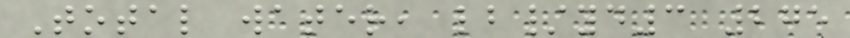Total water, lb/yd3 275
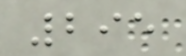295
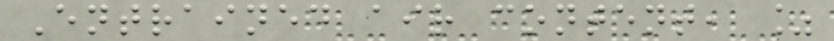Entrained air content, %
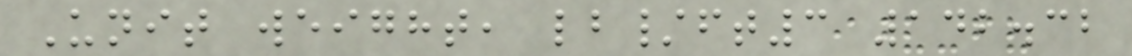Unit weight, lb/ft3 142.32
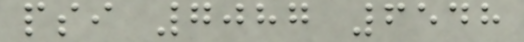psi 7087 6548
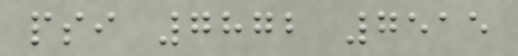psi 7872 7515
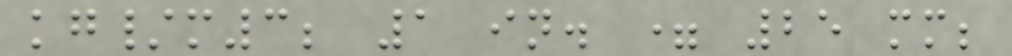kg/m3; 1 in. = 25 mm;
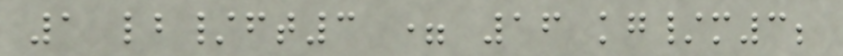1 lb/ft3 = 16 kg/m3;
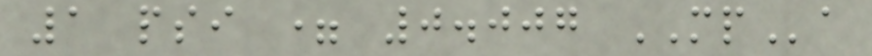1 psi = 0.007 MPa
